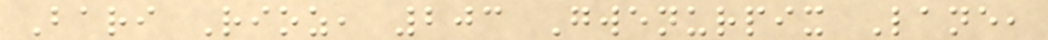Bari Rioz, 203 Gwenurpix Lane,
